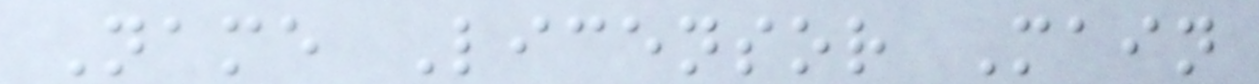Name Licensor Main
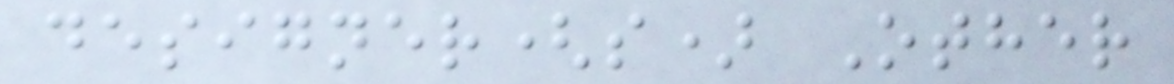designer(s) Other
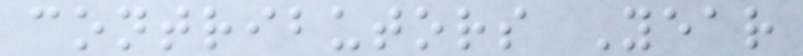contributors Year
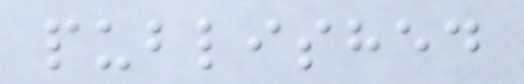published
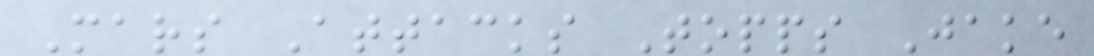Mars Attacks Topps Jake
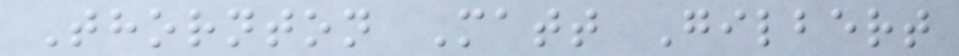Thornton Matt Gilbert
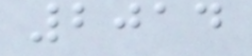2014
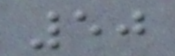50
